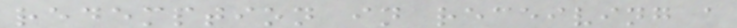redemption in receiving a
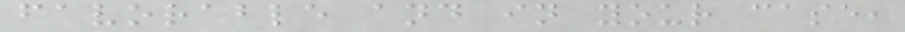favorable and in your case,
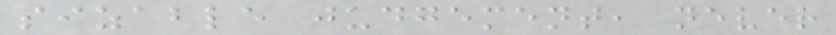sizable judgement, never
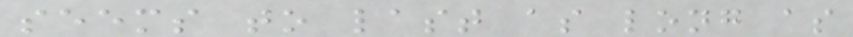seems to last as long as
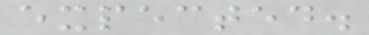expected.
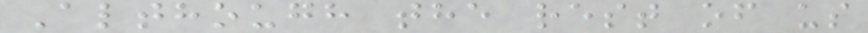Although the rest of us
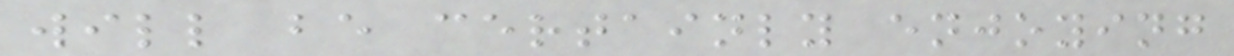will be certainly enjoying
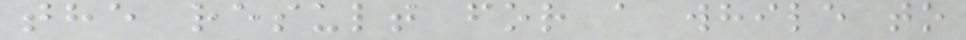the result for a while to
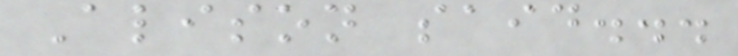Alison said...
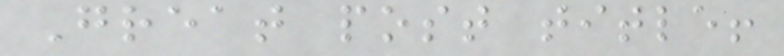Great post title!
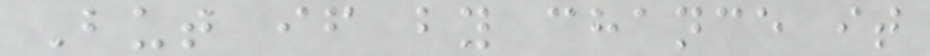But if by chance it
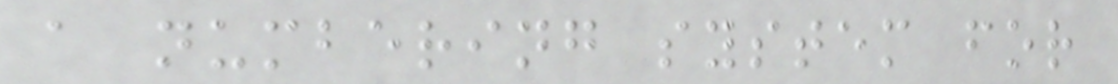a numbering system for
